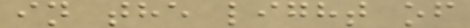in the light of
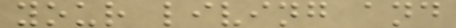your living and
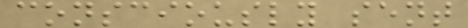consciously sent
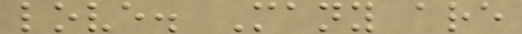love. Many are
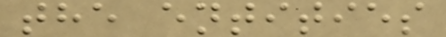the entities
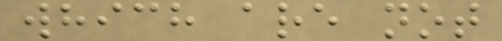which are not
